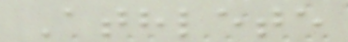Athlete
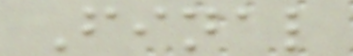Final
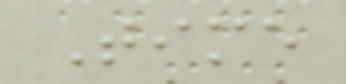Time
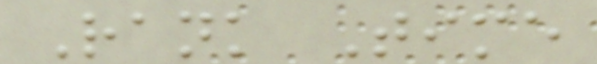Rank Time
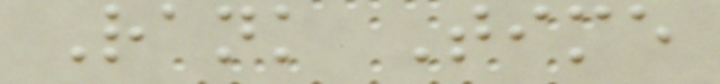Rank Time
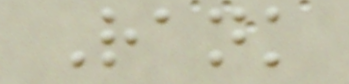Rank
